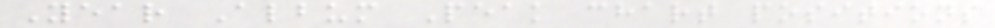Year Album Peak chart positions
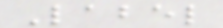Label
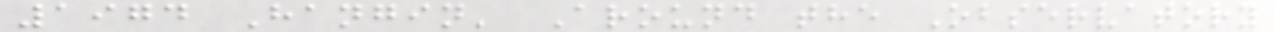1974 Hangin' Around the Observatory
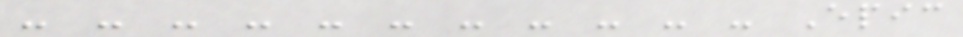- - - - - - - - - - - Epic
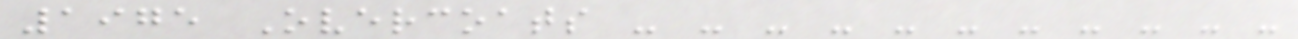1975 Overcoats - - - - - - - - - - -
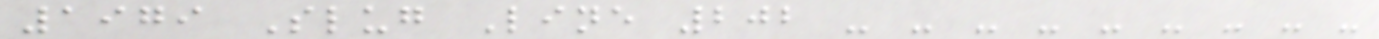1979 Slug Line 202 - - - - - - - - -
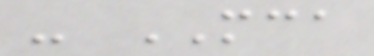- MCA
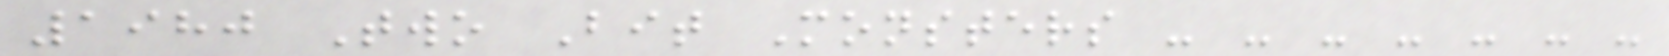1980 Two Bit Monsters - - - - - - -
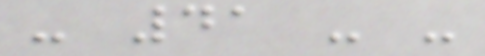- 41 - -
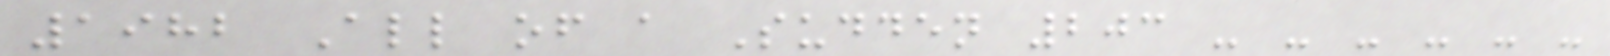1982 All of a Sudden 203 - - - - - -
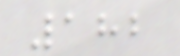182
